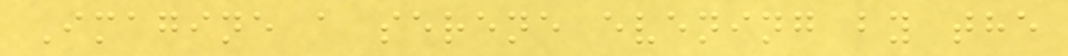Imagine a serene evening by the
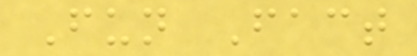Fun Fact
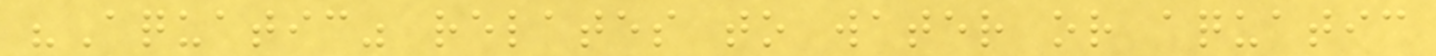"Aquatic" relates to water or aquatic
